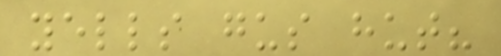yells gus hut?
